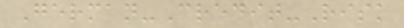German-Credit-Risk
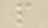p
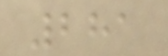281
